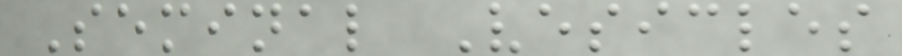Seminal Vesicles
